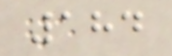184
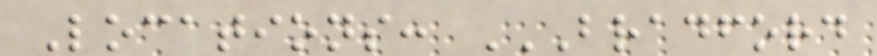Locations: BRADFORD
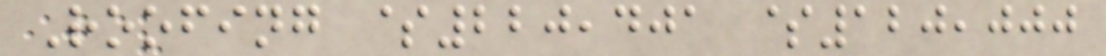Roofing $220,401 $120,000
